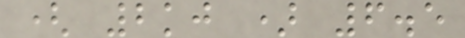( 2kj ) 6.5
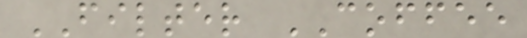FILTER COFFEE
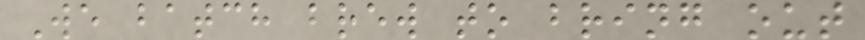We batch brew to bring out
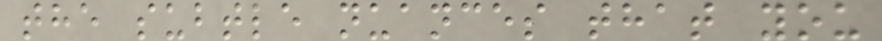the subtle nuances that you
